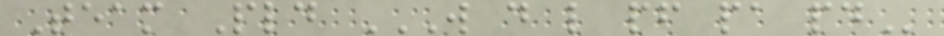Team Pld W D L PF PA PD
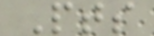Pts
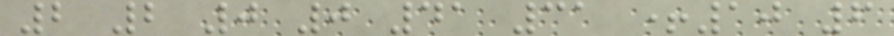2 2 0 0 41 31 +10 6
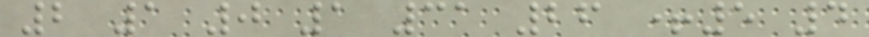2 1 0 1 31 26 +5 4
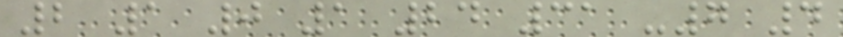2 1 0 1 24 31 -7 4
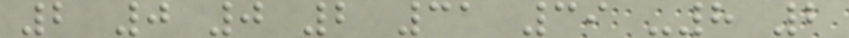2 0 0 2 31 39 -8 2
